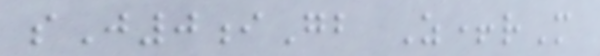sJ0iGb Z+rM
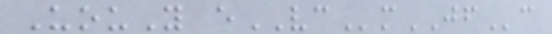UouY eVCmJFc
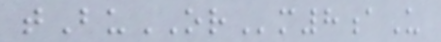tBuORm8aU
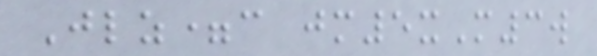Jlz=c jm5xM3w
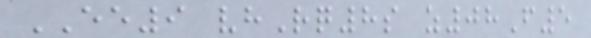EE9 vhRq8s z08F5
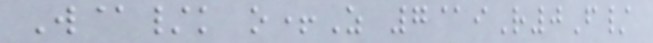W@/k o+Z 7@iR0F/
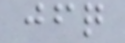jfq
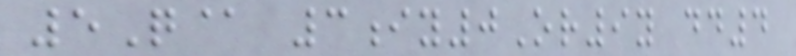5Q@ 3iy0Or9y dd4
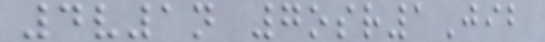4v1n 7osr1Jib
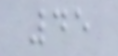45
